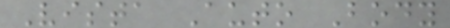Vista Auto Body
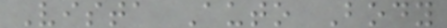Vista Auto Body
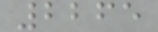2265
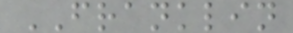FRANKLIN
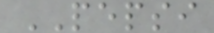PEPSI
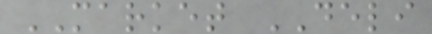MARKET DELI
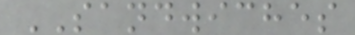SANDWICHES
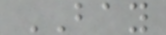BAY
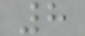8
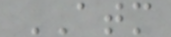ATM
